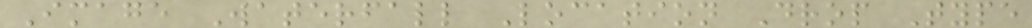Image Waterfall Location Drop Type
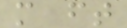m ft
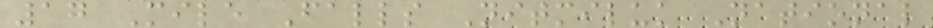17 Mile Falls Nitmiluk National
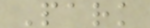Park
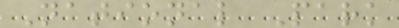National Park
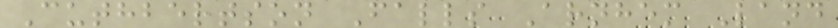Cuthbertson Falls Arnhem Land
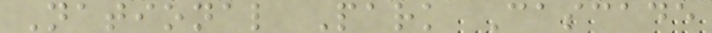National Park Cascade
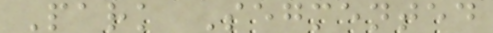Park Segmented
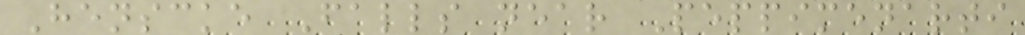Henscke Falls near Peppimenarti
